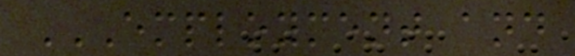EMPLOYMENT AND
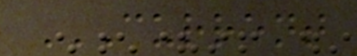CURRENT
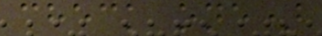check one)
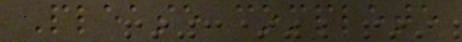Please complete
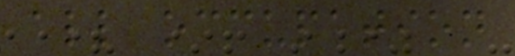all occupation
